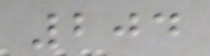204
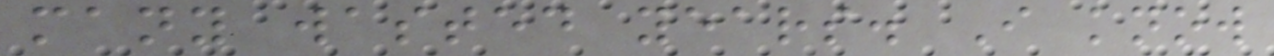many wasted years. I know
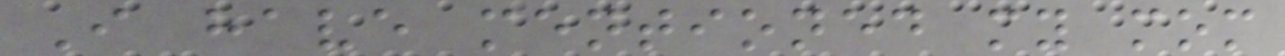I have mentioned my mom
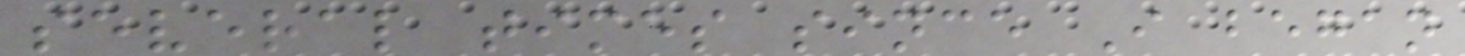several times since I began
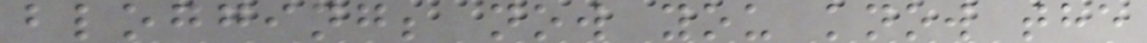blogging; now you know the
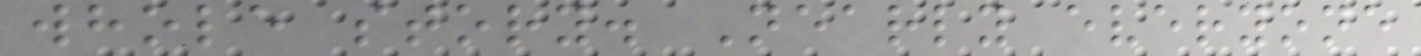whole story. Nearly everyone
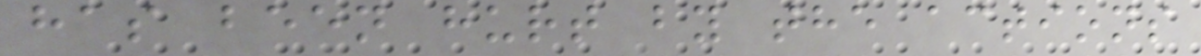has been hurt by the actions
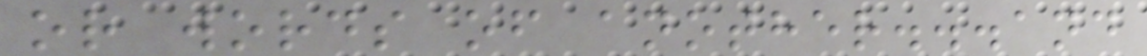or words of another...and
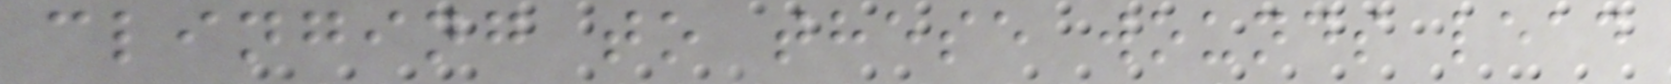clinging to these wounds lead
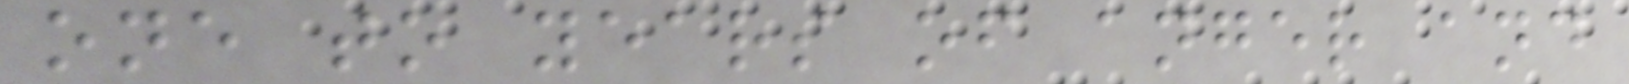one to years of anger and
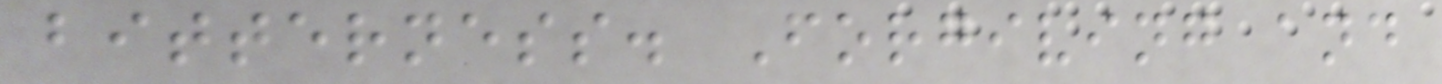bitterness. Forgiving and
